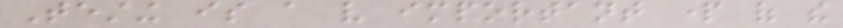Testing is a very important part of the
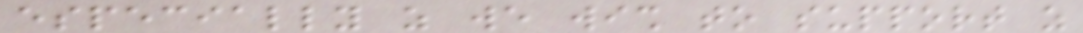especially as we wish to support as
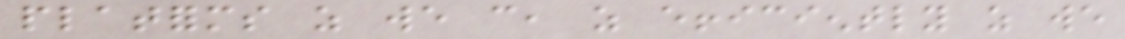platforms as we can, as efficiently as we
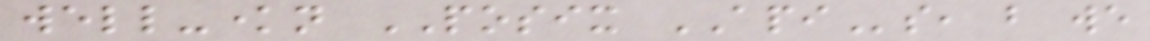well-known POSIX APIs, but we
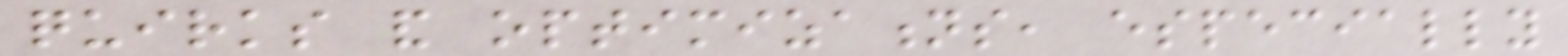quirks and optimizations, especially
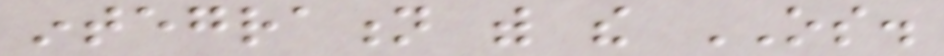integration with the OS.
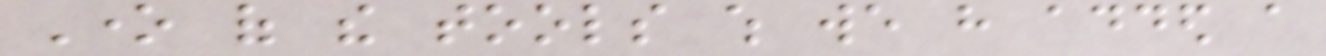One of the tools which we have added a
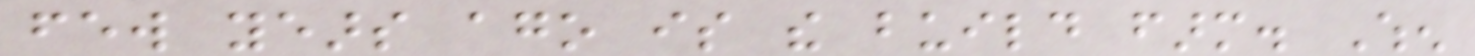few years ago is the build farm. When
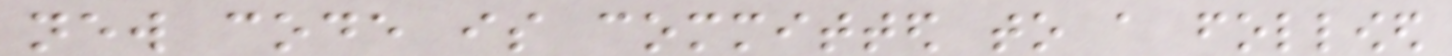new code is committed to a followed
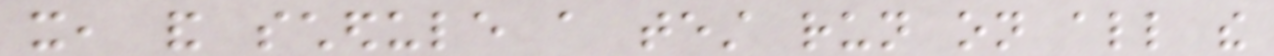it, and schedule a test run on all the
